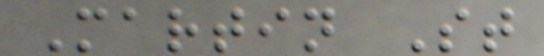Martin St
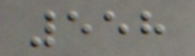558
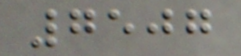7507
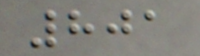801
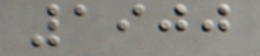1900
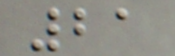21
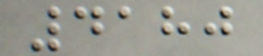4180
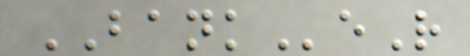BANKeR
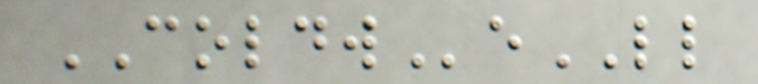COLDWeLL
